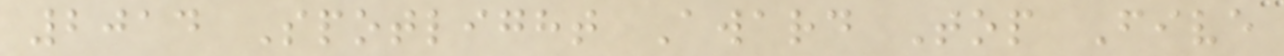2014 Spotlight Award Top Five
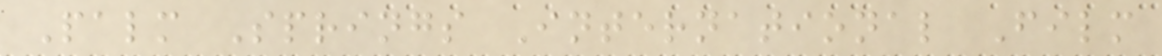Palm Springs International Film
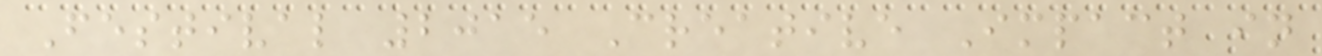Festival 2015 Creative Impact in
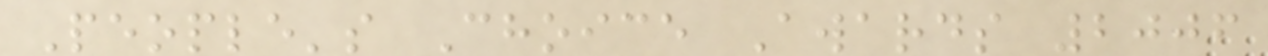People's Choice Awards 2006
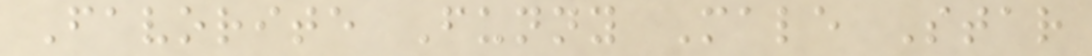Favorite Funny Male Star
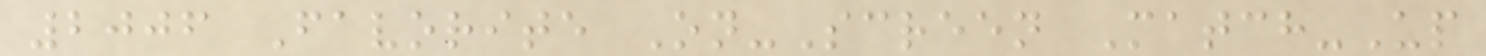2006 Favorite On-Screen Match-Up
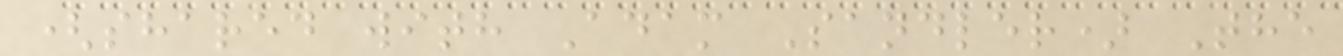(shared with Adam Sandler) The
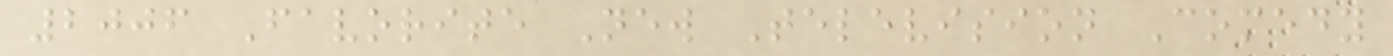2006 Favorite New Television Comedy
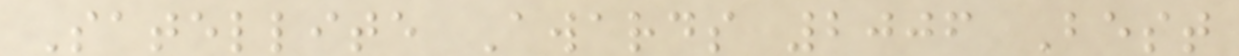Satellite Awards 2006 Best
